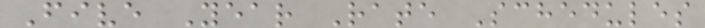Five Year Rate Schedules
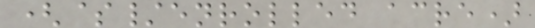($/enrolled acre)
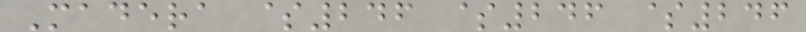Madera $246 $246 $246
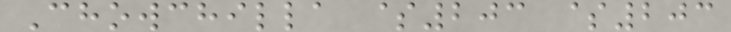Chowchilla $203 $203
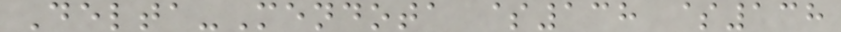Delta-Mendota $138 $138
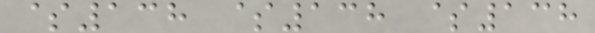$138 $138 $138
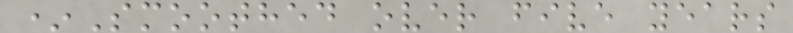*Smoothed over five years
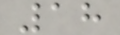18
